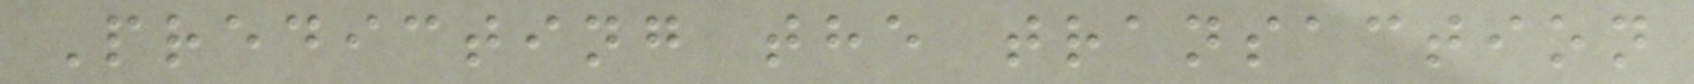Predicting the transaction
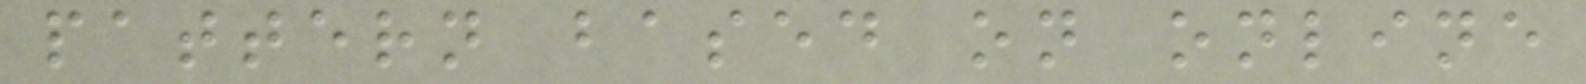pattern based on online
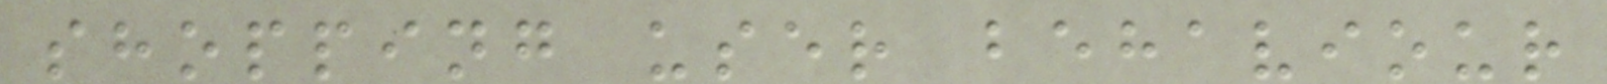shopping user behaviour
